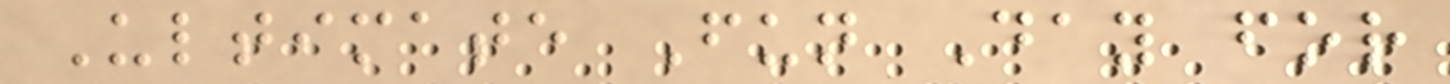Ultimate Fun Day for
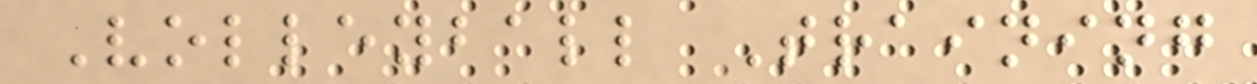Volleyball Training
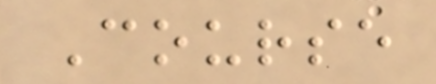Course
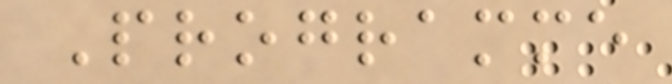Programme
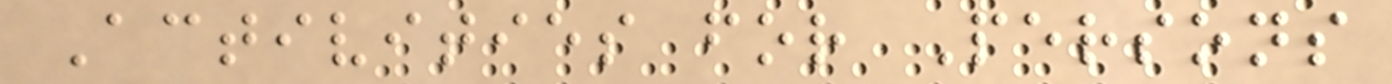Activities for Persons
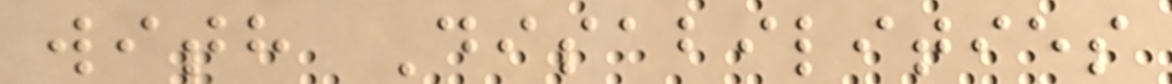with Disabilities
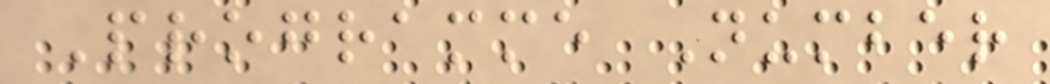Programme Number
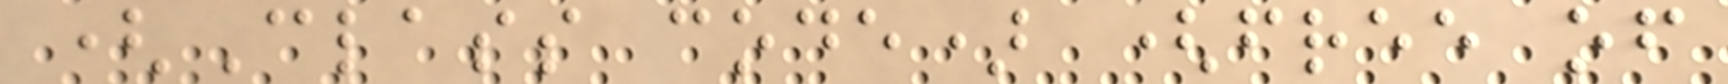(Class code) (free of
